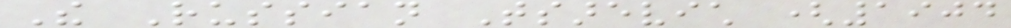The Russian Tsarevich (1904
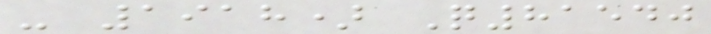- 1918) Q81540
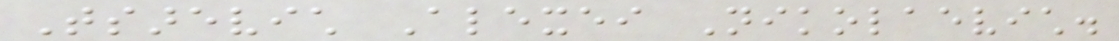Tsarevich Alexei Nikolaevich.
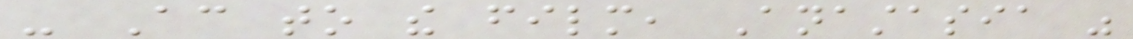- According to the film, Anastasia was
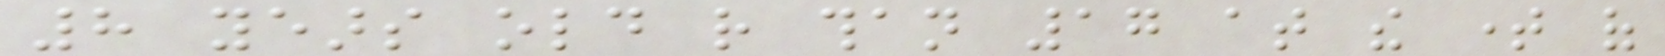8 years old rather than 17 at the time of
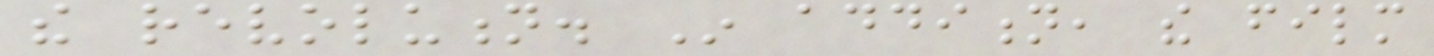the revolution. In addition, the film
